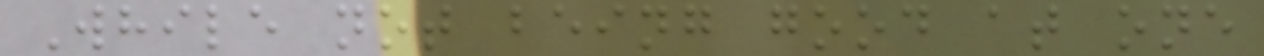While not being good at one
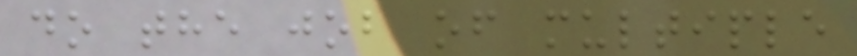do the job of multiple
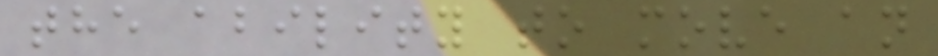the ability to move an
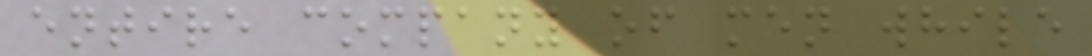entire company of men while
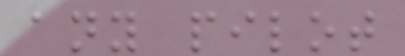any pilot
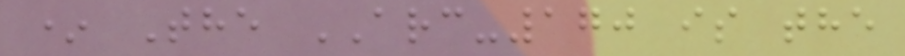* The ARC-170 is the
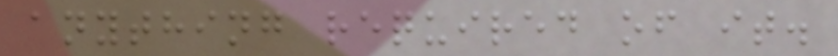anything required of it.
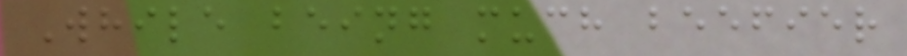While being much beefier
